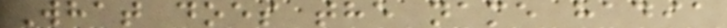What does the name hadia
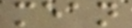mean
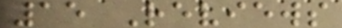15 Reviews
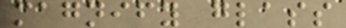magnify glass
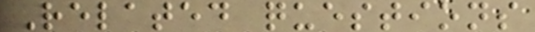Related questions
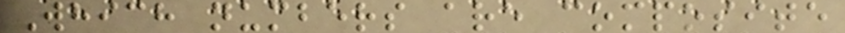Which numbers are composite
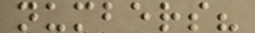numbers?
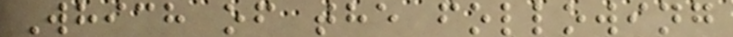Which of the following
